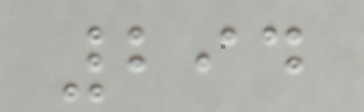294
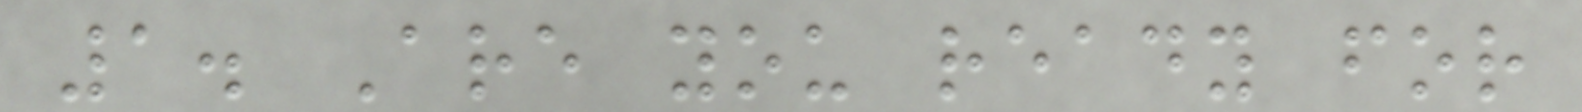1. Are you ready for
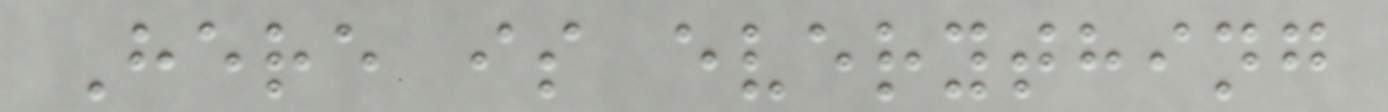Here is everything
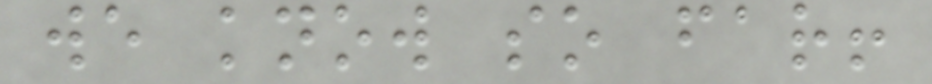we know so far!
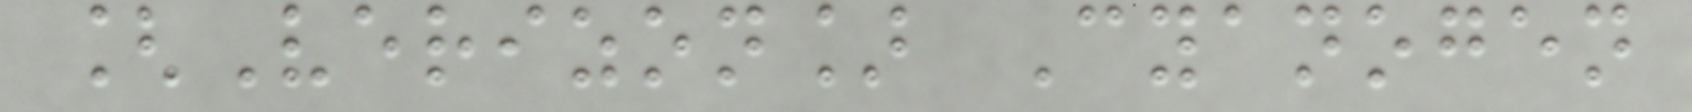[Verizon] Cyanogen
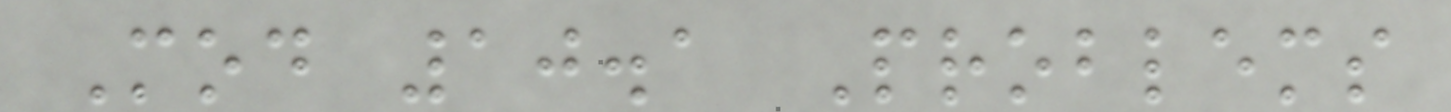Mod 10.1 Problems
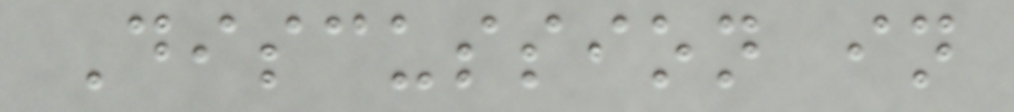Discussion in
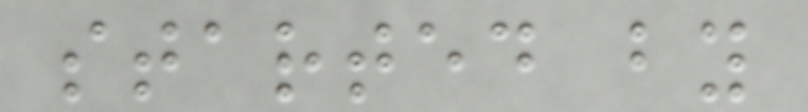started by
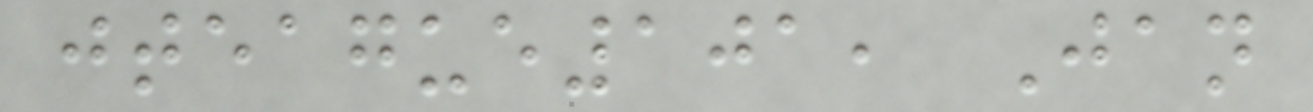jteague101, Jan
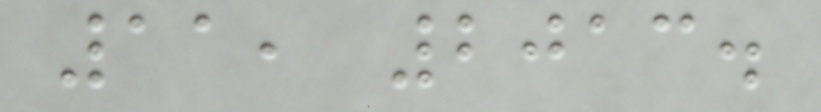11, 2013.
